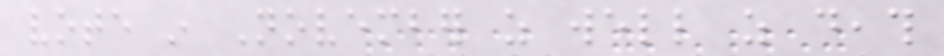vote in November as well as death
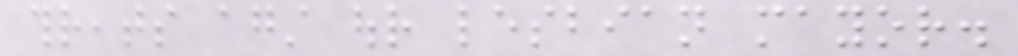threats against our lesbian mayor.
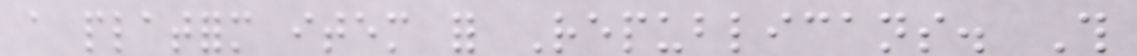a platform item for Republicans. This
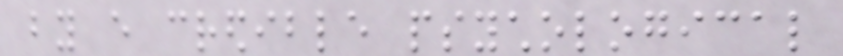by every credible psychological
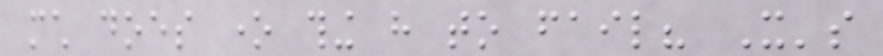much does one thing have to fail? It's
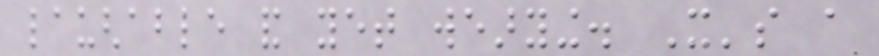laughable and yet wearying. It's a
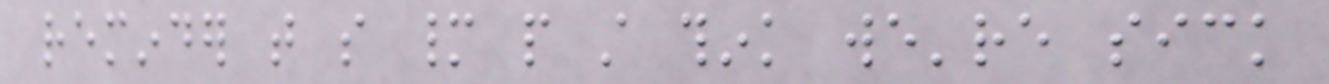reminder that so many people still think we're sick
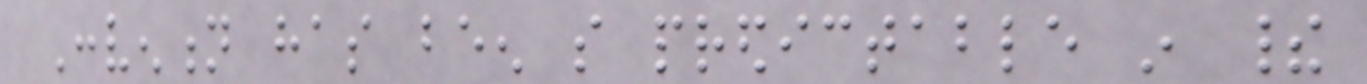Convention has been so predictable in their
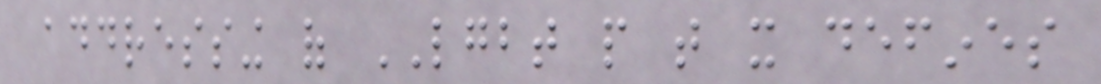addressing of LGBT people that it defines
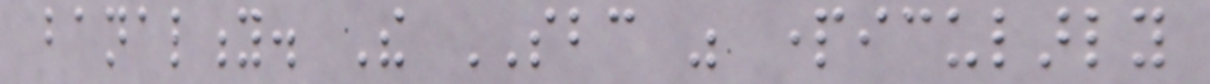banality. The SBC was particularly
